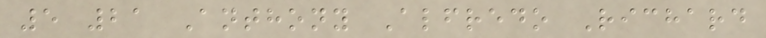5 21 Anthony Alfredo Richard
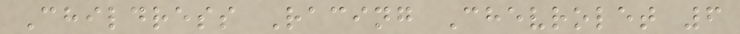Childress Racing Chevrolet 6
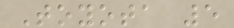Toyota 5
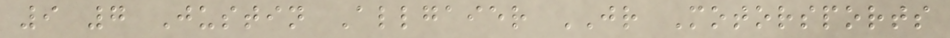9 7 Justin Allgaier JR Motorsports
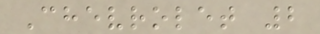Chevrolet 2
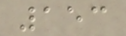153
